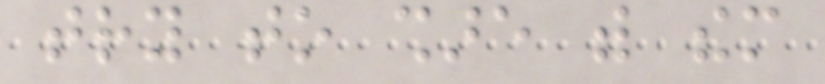try to share with them
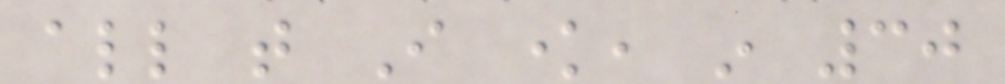all that I know, in 30
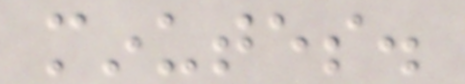minutes.
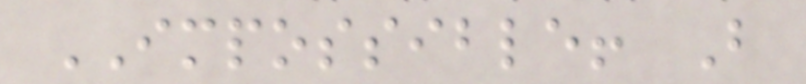IMPOSSIBLE! But
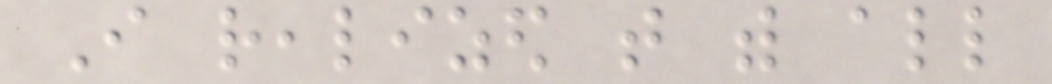I realized that with all
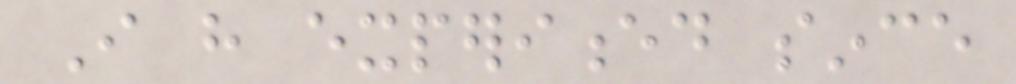I have experienced since
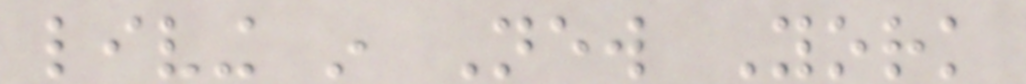living in New York
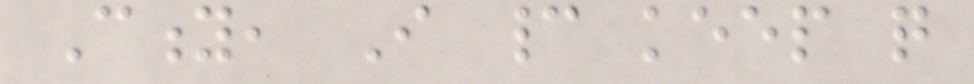City, I cannot keep quite
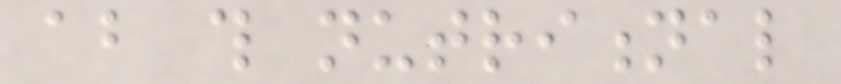about this nutritional
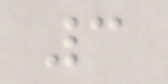3
